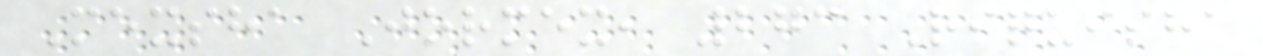Mexsha Jormex, 273 Riquisha
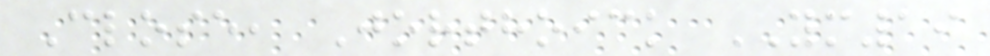Close, Jorthoick YM19
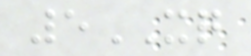5XQ
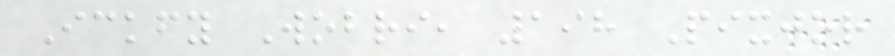Ickfy Wobri, 198 Pixjor
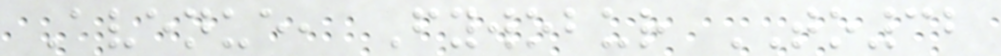Avenue, Fywobur TO32
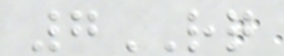7RQ
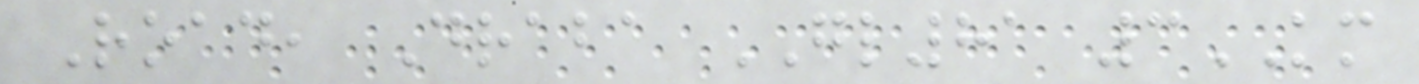Road, Draba GL81 3KM
